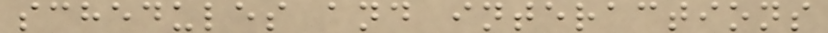schedules and interactions
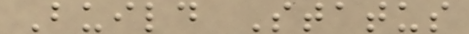Build Status
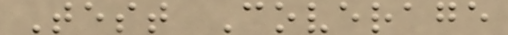Test Coverage
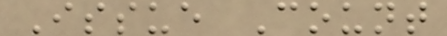Issue Count
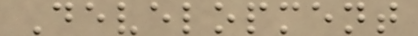Development
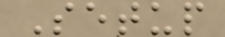Setup
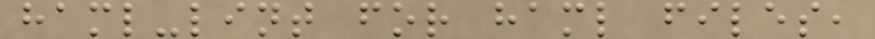haml-lint for haml files,
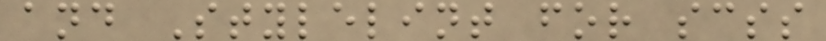and Stylelint for scss
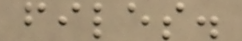files.
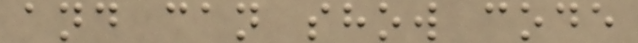and can show code
